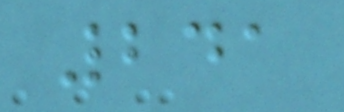241
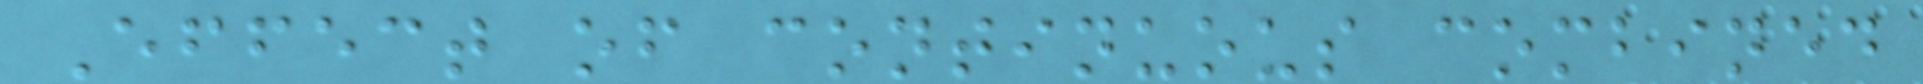Effect of continuous combined
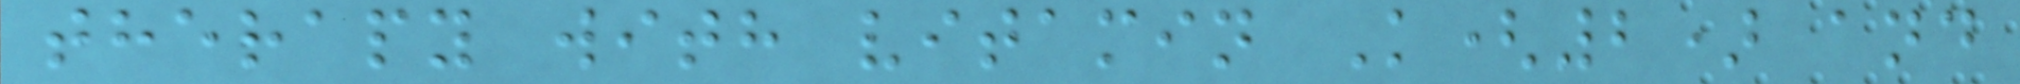therapy with vitamin K(2) and
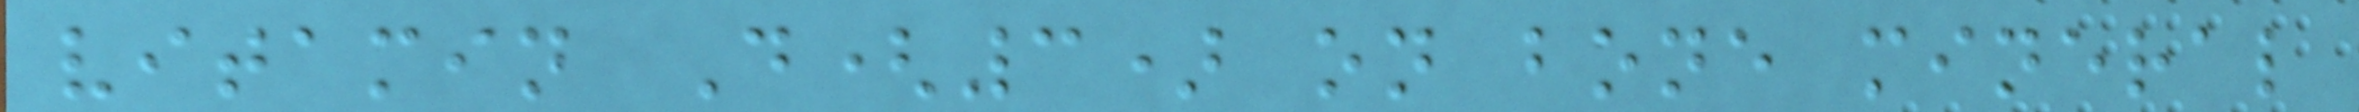vitamin D(3) on bone mineral
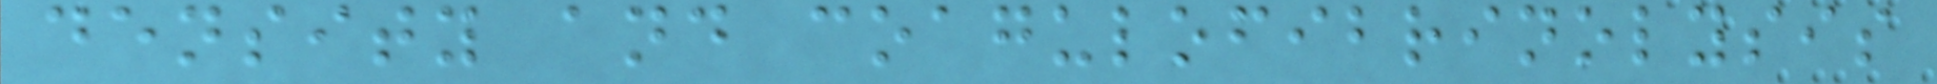density and coagulofibrinolysis
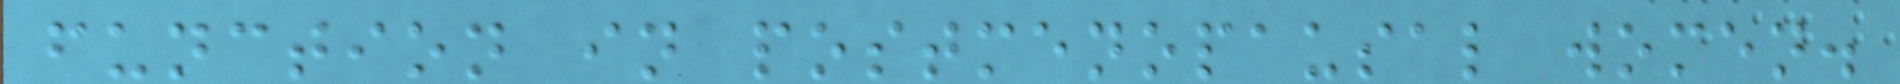function in postmenopausal women.
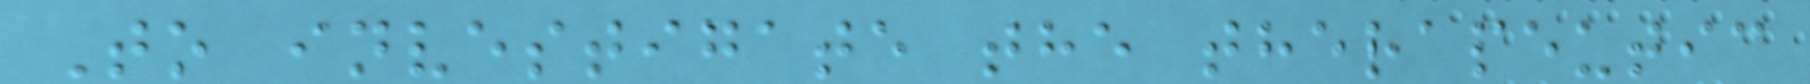To investigate the therapeutic
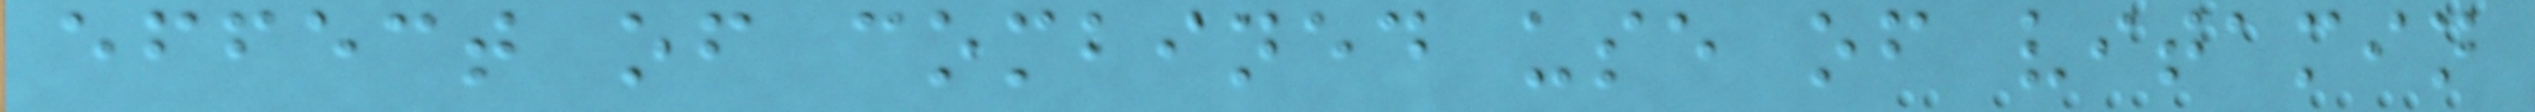effect of combined use of vitamin
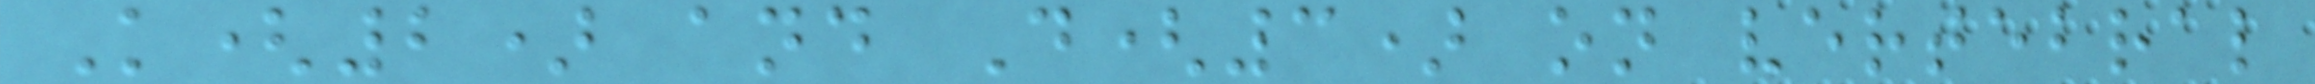K(2) and D(3) on vertebral
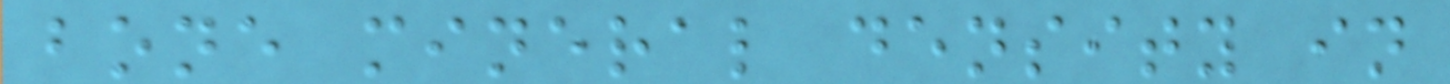bone mineral density in
